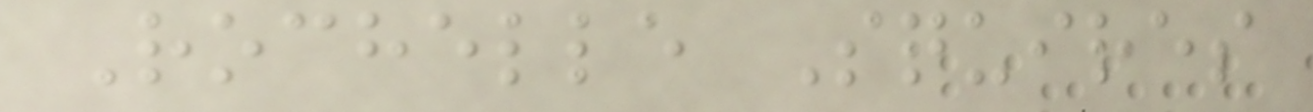Rochelle Squires
